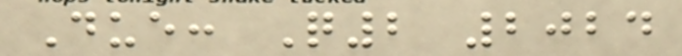Due: Q2 2024
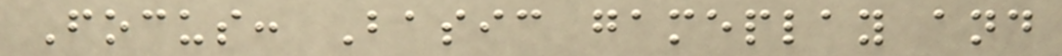Focus: Basic gameplay and
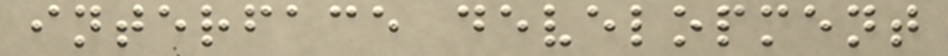interface development
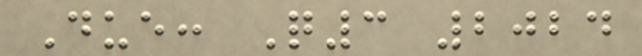Due: Q3 2024
